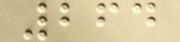264
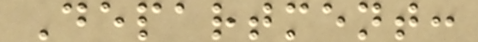Department:
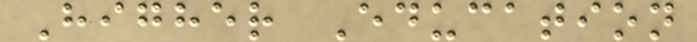Higher Education
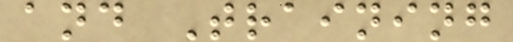and Training
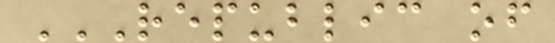REPUBLIC OF
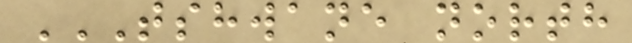TSHWANE NORTH
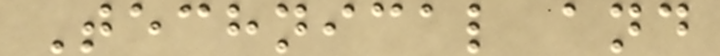Technical and
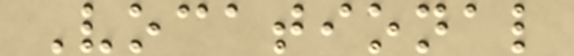Vocational
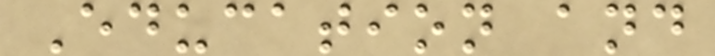Education and
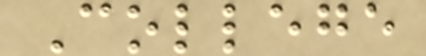College
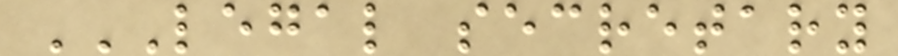LEGAL SECRETARY
